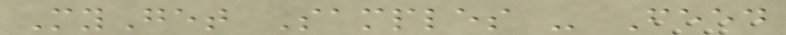MyGet Samples - Feed
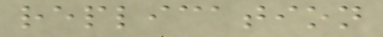replication
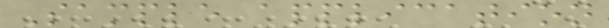Sample application
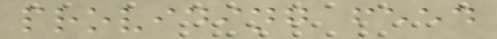providing feed
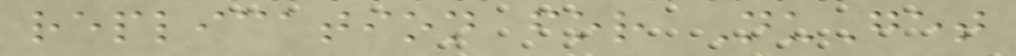replication for NuGet
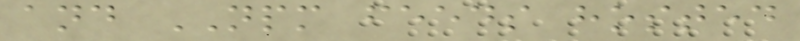and NPM feeds hosted
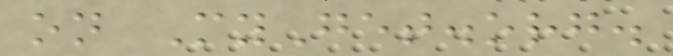on MyGet.org.
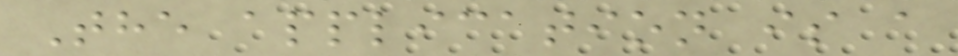The application is a
